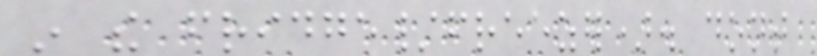in the fridge/freezer). dont
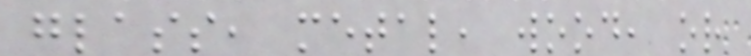glass, metal, wood, or
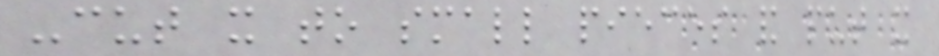-cut it to small pieces and put it
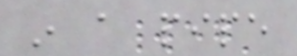in a pipe
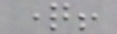question!
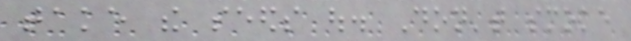take the seeds out. Don't smoke
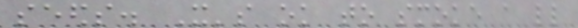seeds. It's ok to smoke a little
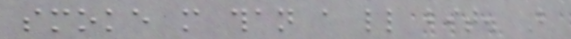smoke more than a little bit. But
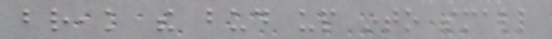break the bud up into small
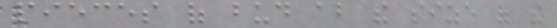pieces of bud about the size of the
